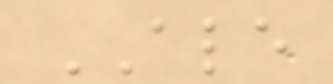ALE
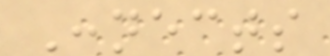Connects
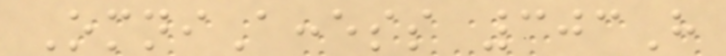OmniAccess 303H
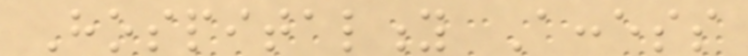Hospitality Access
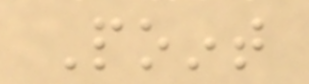Point
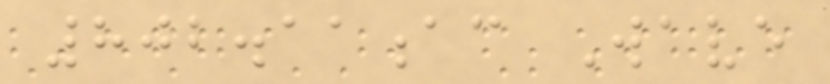802.11ac Wave
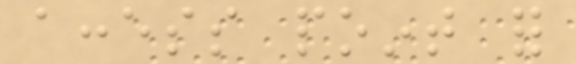access point for
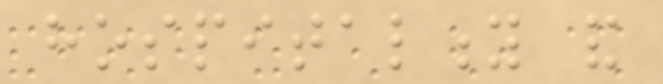hospitality and
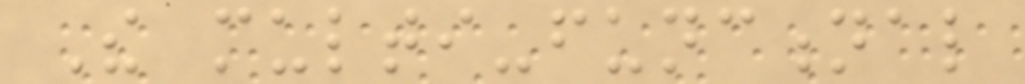The multi-functional
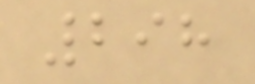298
